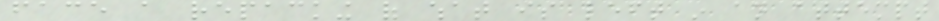face a repacking of what is left in an attempt
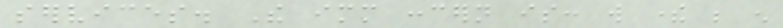services. The immediate concern is: will there be enough
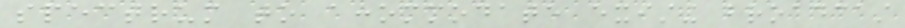spectrum to accommodate existing broadcast
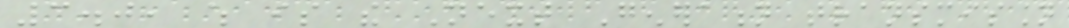3.0, which is the Next Generation transmission
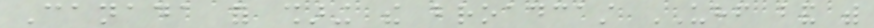Canada for sharing the broadcast UHF band with
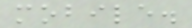mobile.
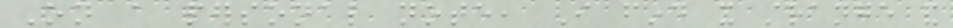On a personal note, I find it strange and
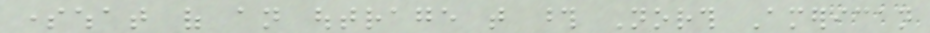somewhat of an outrage that those North American
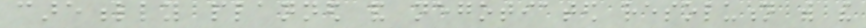carefully planned and negotiated resolution with the
